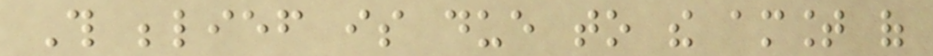This belief is due to the amount of
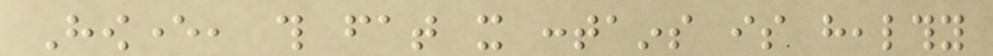However, this fat it contains is healthy
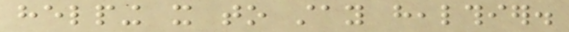helping it to stay healthier.
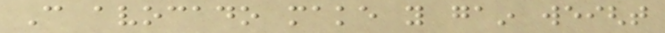Can avocado make you gain weight
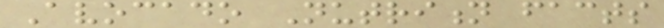Avocado Nutrition facts
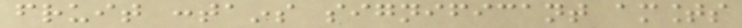fruit contains significant amounts
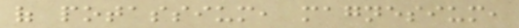of potassium, magnesium,
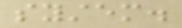system.
